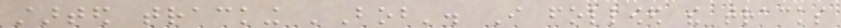started tracking 'Bob'. I followed the tracks
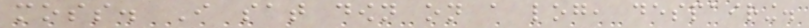moss. I sat down on a log, despairing.
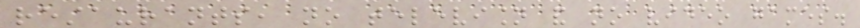restaurants, no television and no video games.
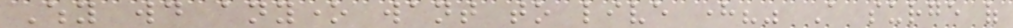Why would anyone want to live here?" A surge of
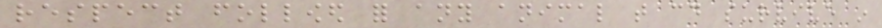respect followed for any animal that could survive in
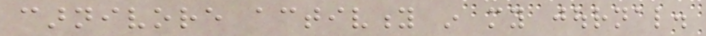carnivore activity in my journal.
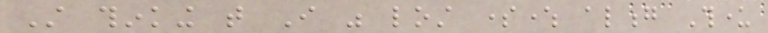Still thinking that I was lost somewhere along Thunder
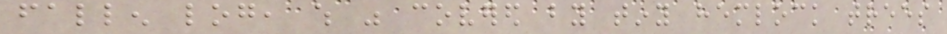fallen log, which was covered by tiny hemlock trees
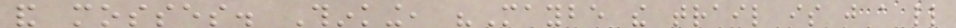and mosses. Thinking, "Maybe the trail is just a little
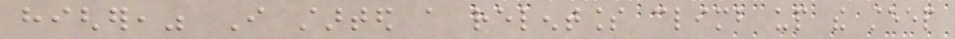higher," I started a relentless climb up the steep
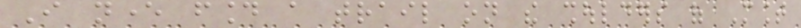I never found a trail on the shoulders of Mount
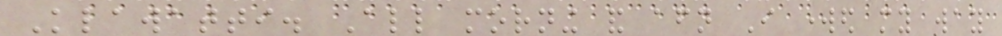Klawatti. All morning and afternoon I worked my way
